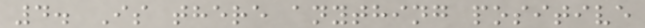4. Is there anything positive
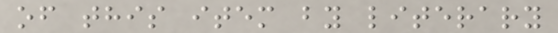of this item by literary
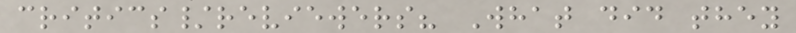critics/reviewers? What did they
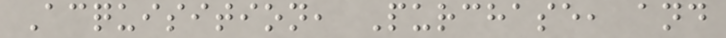Acquisition, Purchase, and
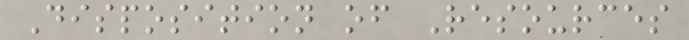Disposition of Resources
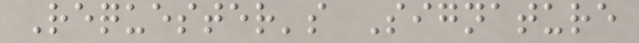Requester's Signature
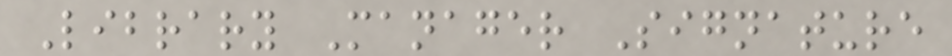Library Manager Signature
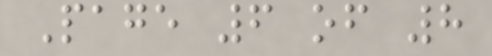Page 6 of 8
